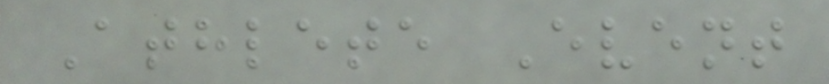Athlete Event
